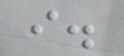i.
